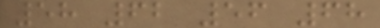58 62 56 68
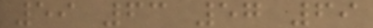59 63 57 69
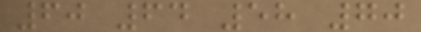60 64 58 70
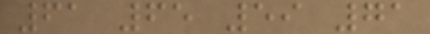61 65 59 71
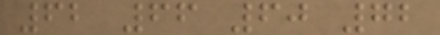62 66 60 72
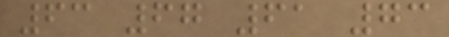63 67 61 73
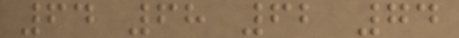64 68 62 74
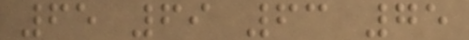65 69 63 75
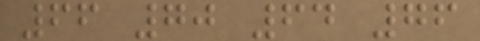66 70 64 76
